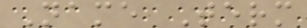Name Term
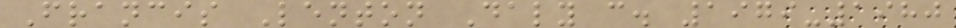Francis Lenton Daly c. 1979-1980
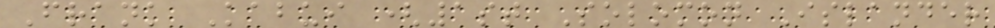Frank Kabui (1st Solomon Islander
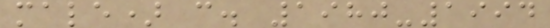male) c. 1980-1994
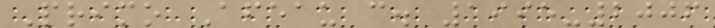Primo Afeau c. 1995-2006
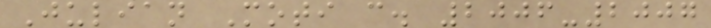Julian Moti c. 2006-2007
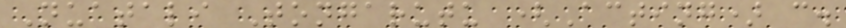Nuatali Tongarutu (Acting) c.
